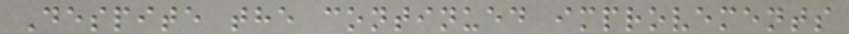Despite the continued improvements
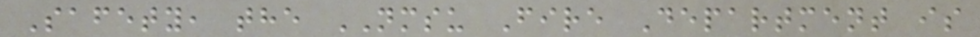Safety, the NMSU Fire Department is
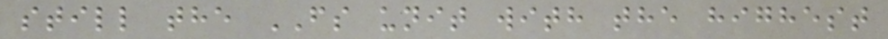still the FS unit with the highest
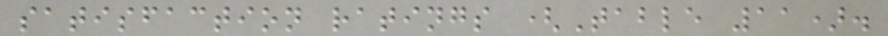satisfaction ratings (Table 11).
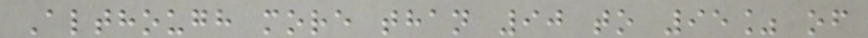Although more than 90 to 95% of
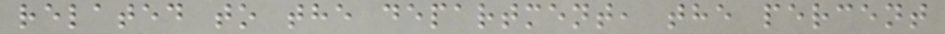related to the department, the percent
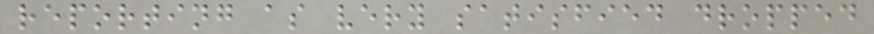reporting as very satisfied dropped
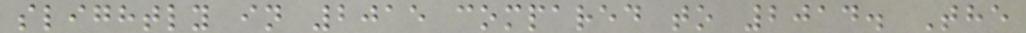slightly in 2015 compared to 2014. The
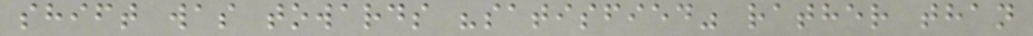shift was towards "satisfied" rather than
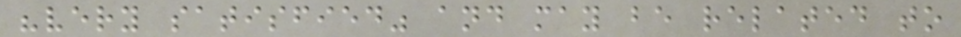"very satisfied" and may be related to
